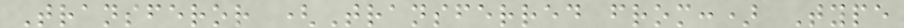Transferor (Transferred from:) Type
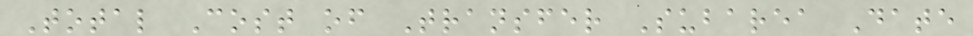Total Cost of Transfer Subarea Date
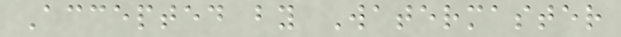Accepted by Watermaster
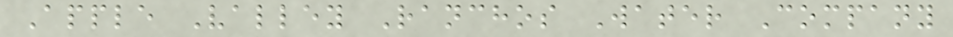Apple Valley Ranchos Water Company
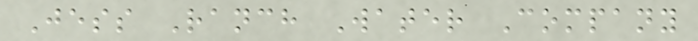Jess Ranch Water Company
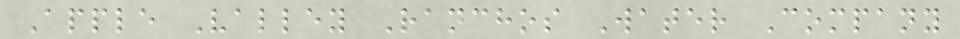Apple Valley Ranchos Water Company
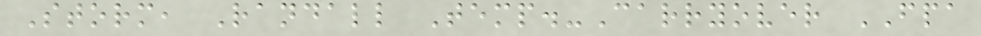Storm, Randall Temp.-Carryover FPA
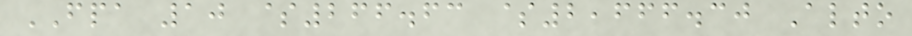FPA 10 $266.63 $2,666.30 Alto
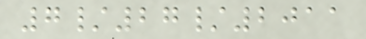7/27/2011
